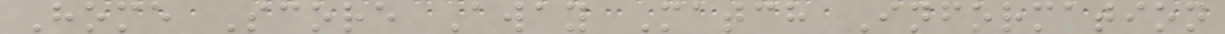Home Score Away Match Information
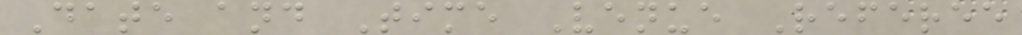Date and Time Venue Referee
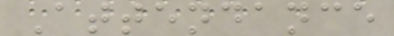Attendance
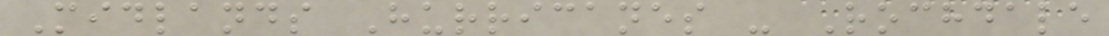Midlands Hurricanes - Rochdale
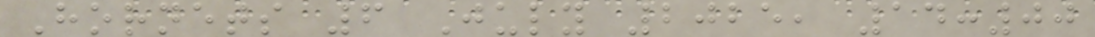Hornets 6 July 2025, 14:00
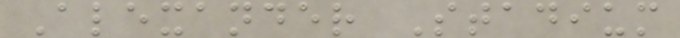Alexander Stadium
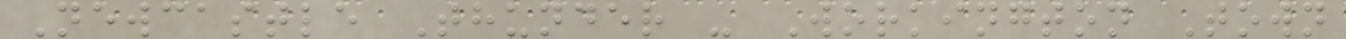Newcastle Thunder - Workington Town
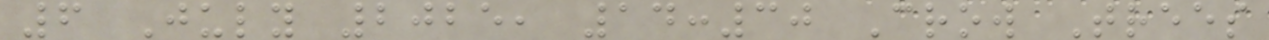6 July 2025, 14:30 Crow Trees
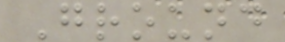Ground
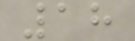18
